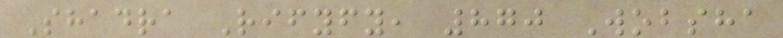Shadra Rifyfy, 870 Wobsha
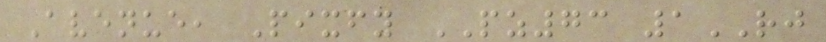Avenue, Pixfy PZ73 1RJ
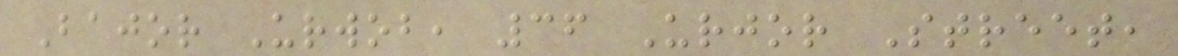Bajor Urwob, 36 Urjor Street,
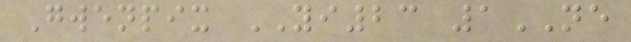Gwenpix YI23 1NE
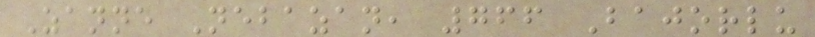Zanne Nebazan, 766 Bajorlu
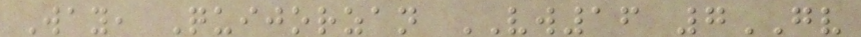Way, Quijorzan VW16 7GV
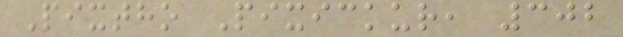Pixtho Pixickur, 302
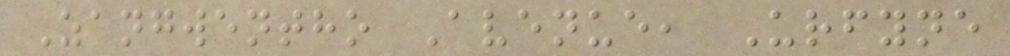Zangwentho Avenue, Urfyne
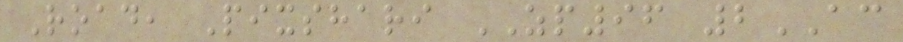Road, Pixshari ZP96 2AC
